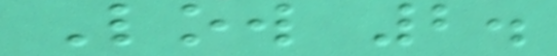Low 2.
